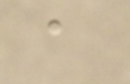a
